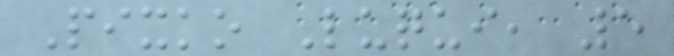Pixko Luqui, 5
